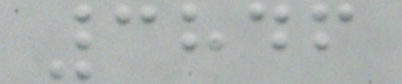3846
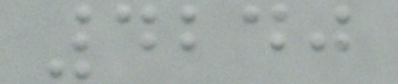4240
